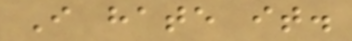I hate it.
